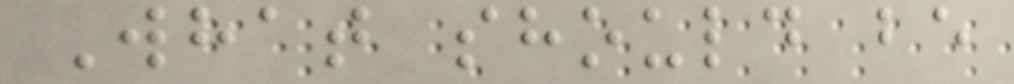What should be
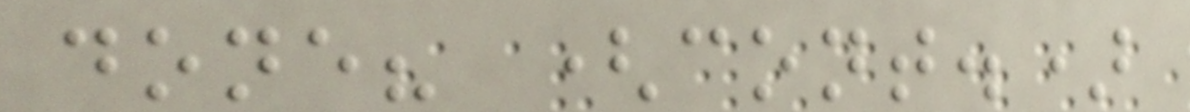done? (cont.)
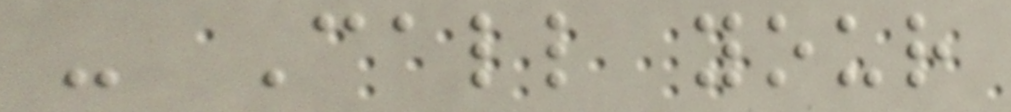- Call your
